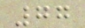77
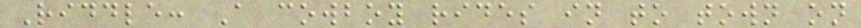Riddle: A cowboy rides in to town on
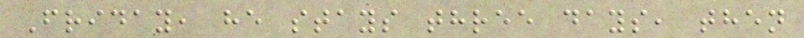Friday, he stays three days, then
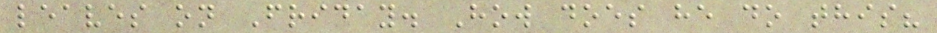leaves on Friday. How does he do this?
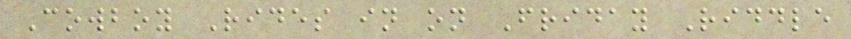Cowboy Rides in on Friday Riddle
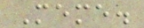Meme.
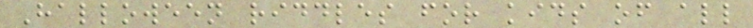Halloween riddles for kids of all
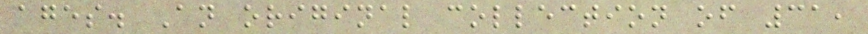ages. An original collection of 31,
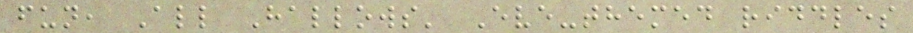fun, All Hallows' Eve-themed riddles
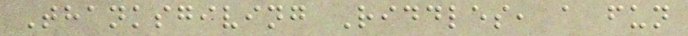Thanksgiving Riddles, a fun
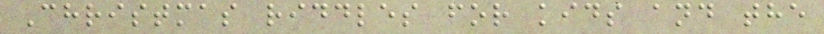Christmas riddles for kids and the
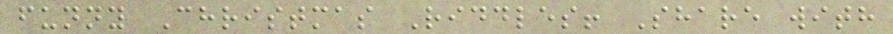funny Christmas Riddles! Share with
